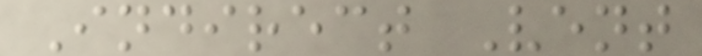Indirect Vent
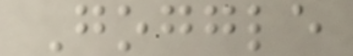Goggle
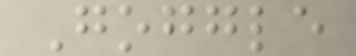Goggle
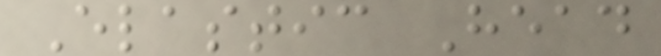Elastic Head
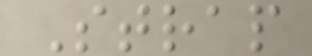Strap
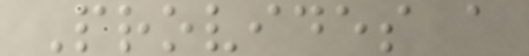Provides a
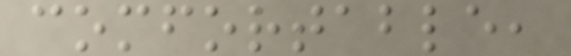comfortable,
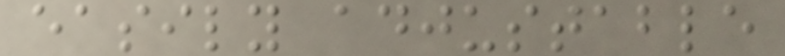easily adjustable
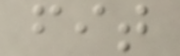fit
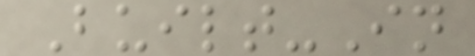Built-In
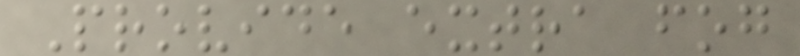Provide extra fog
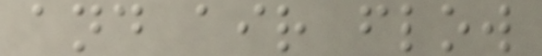and air flow
